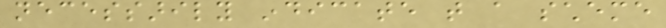necessarily indicate that a scheme
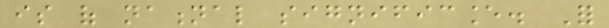is of national significance. For
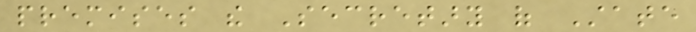premises the Secretary of State
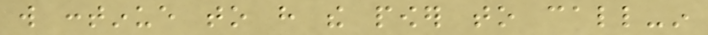will continue to have the power to call-in
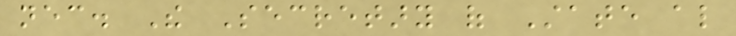necessary. The Secretary of State also
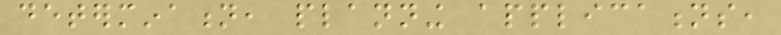determination, planning applications,
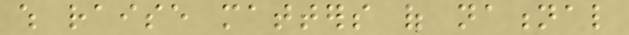which raise matters of national
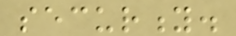security.
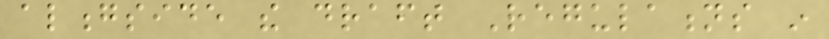alongside the draft Regulations in
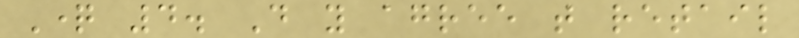Question 4. Do you agree that retail
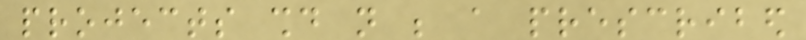projects should not be a prescribed
